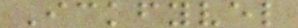Ickfyvel
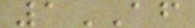1AF
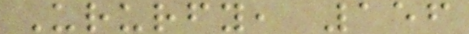Ururfy, 156
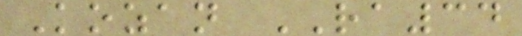Kozan RA34
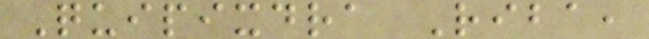Quipixdra Riba,
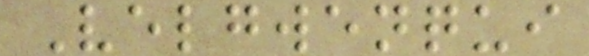Velgwenqui
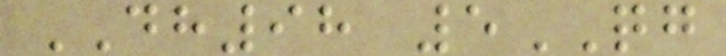DH98 5QG
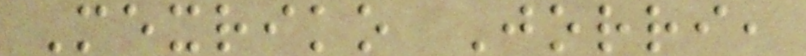Mexriko Jorri,
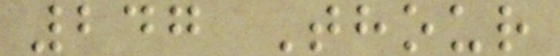247 Thour
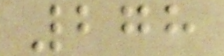278
